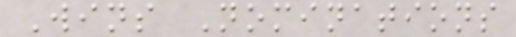Wins Nominations
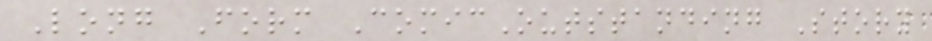Long Form ComicOutstanding Story
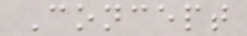Concept
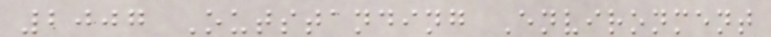2007 Outstanding Environment
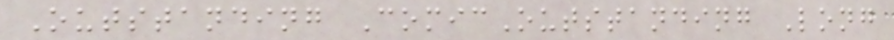Outstanding ComicOutstanding Long
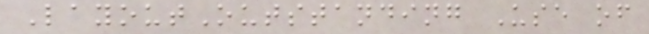LayoutOutstanding Use of
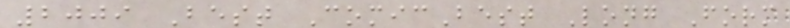2009 Best ComicBest Long Form
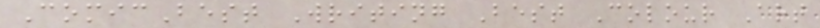ComicBest Writing Best Colour Art
